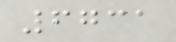6731
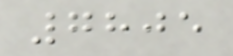7805
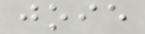joie
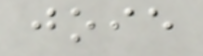joie
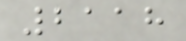2118
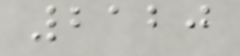2120
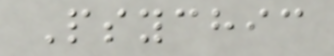Psychic
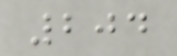204
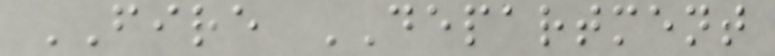FIRE DEPARTMENT
